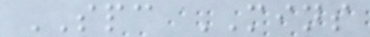SPC MINS
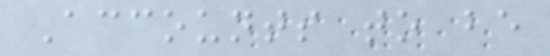Accounts to be
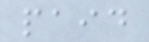paid
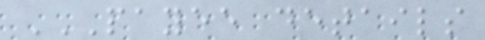PAYEE DETAILS
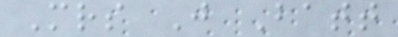Mrs J Batt
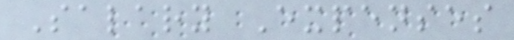Salary Expenses
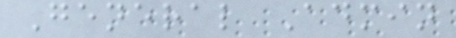General Admin
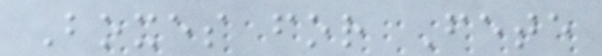Boxes for Fete
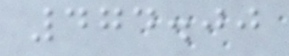474.00
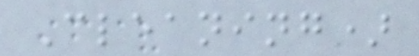Cleaning)
